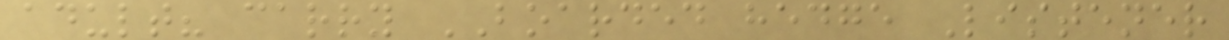adult? carry BOARDED hedge Listener
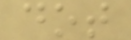dot
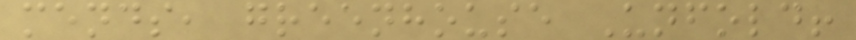mends, greenhouse Unfold!
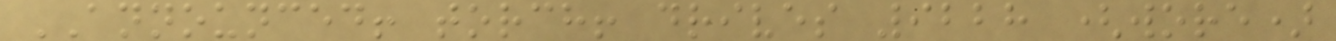ANNOUNCED! torch! drives 9228 (wore)
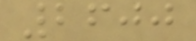2600
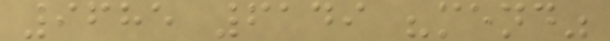9685 6149 "mend"
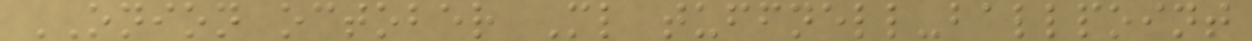ONION october Ml tuffnell-ballpoint
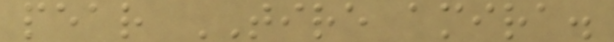pear TIRE amira.
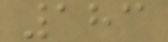183
